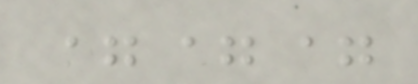===
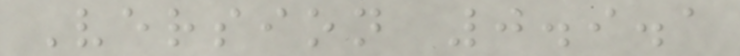Version 0.9.1
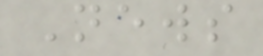News
